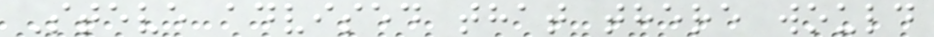Steve advised that there would
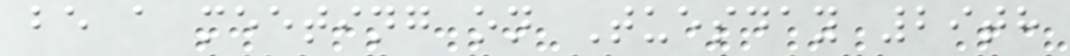be a meeting on Tuesday 29th
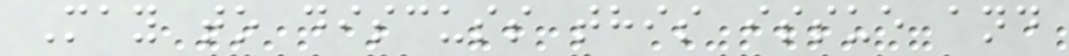May to discuss this issue and
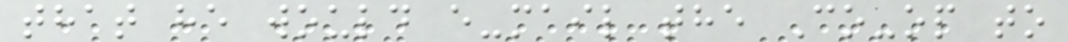that he would e-mail the Co-op to
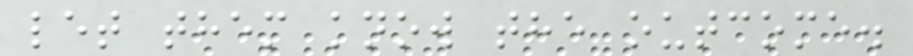let them know the outcome.
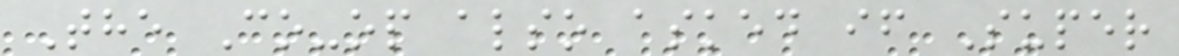The Co-op also asked if Super
